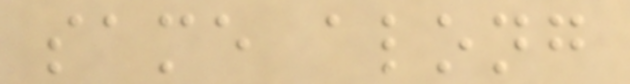same along
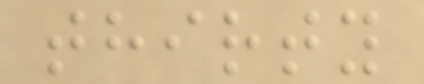thirty
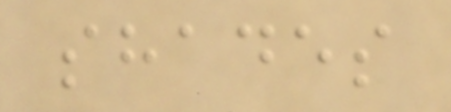shades
